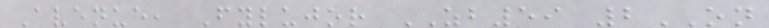Avenue, Fylujor ZB59 2ON
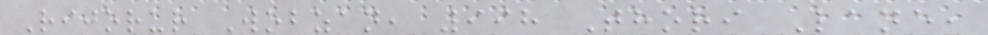Rijorur Wobzan, 998 Thori Lane,
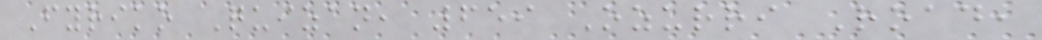Fyriko Quizan, 659 Ozurri Road,
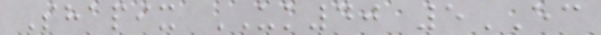Shapix UK40 5EC
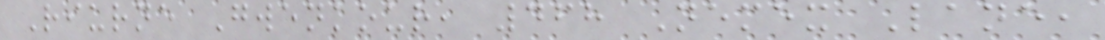Riurne Gwenkour, 468 Nemex Lane,
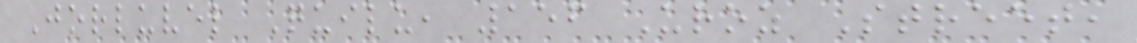Jorluvel Quilu, 156 Uroz Street,
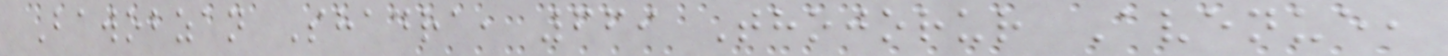Bawobzan Shadra, 669 Thojorur Avenue,
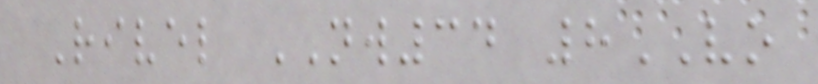Rivel NW34 8VO
